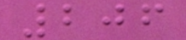206
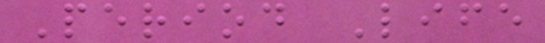Period Life
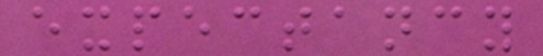expectancy
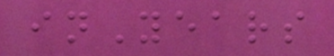inYears
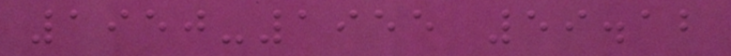1950-1955 59.12
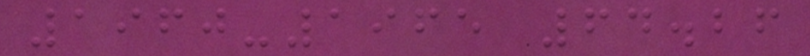1960-1965 64.26
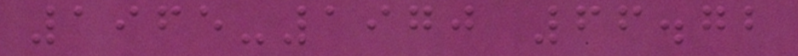1965-1970 66.72
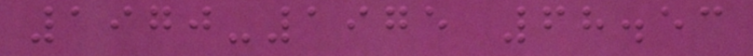1970-1975 68.53
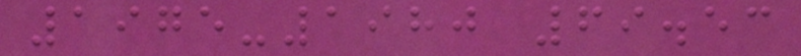1975-1980 69.53
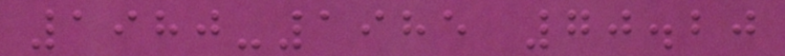1980-1985 70.20
